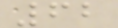62
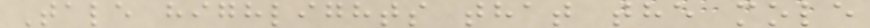Tale highlights that the mole
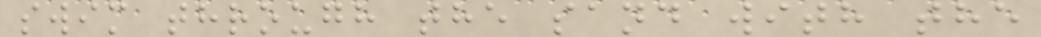swim through the sand with the
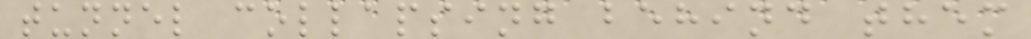tunnel collapsing behind them
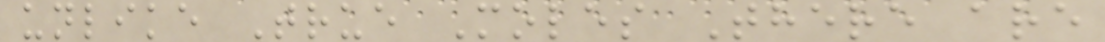unlike True Moles There are
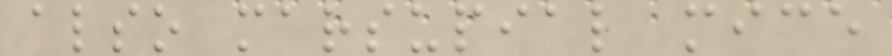also marsupial mice
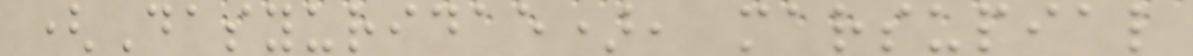(Dasyuridae), marsupial
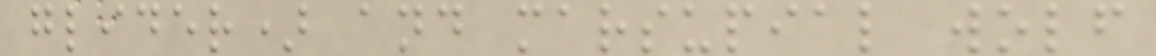glider) and marsupial wolf
